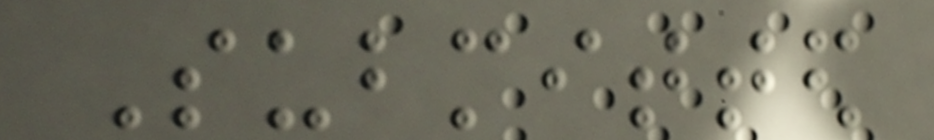Submitted
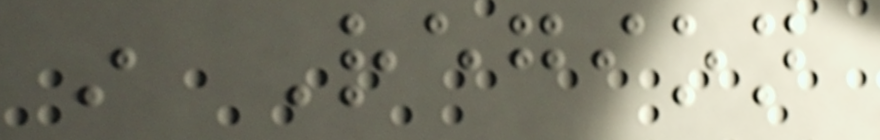in Region
